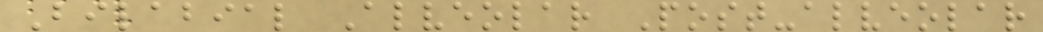Bilabial Alveolar Post-alveolar
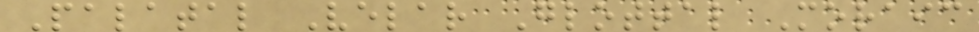Palatal Velar Glottal Moraic
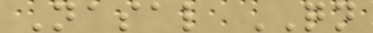Nasal QN
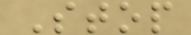Stop
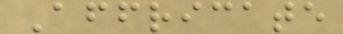Affricate
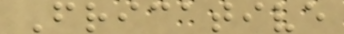Fricative
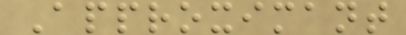Approximant
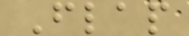Flap
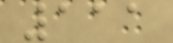111
